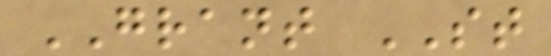GRANT ST
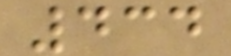434
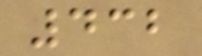432
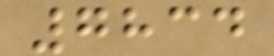7834
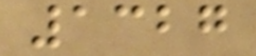1327
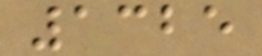1325
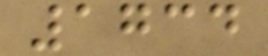1734
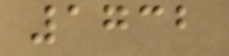1732
